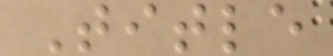Title
